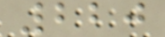220
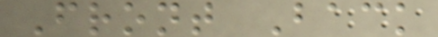Front Back
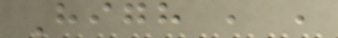High , ,
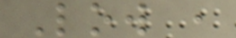Low ,
